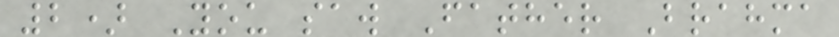2) You saw Father Brahma
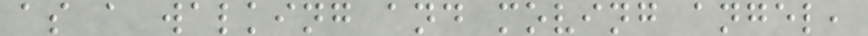as a walking and moving angel,
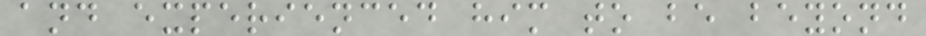and experienced him to be beyond
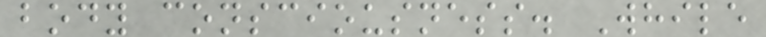body consciousness. While
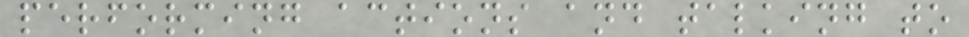performing actions and talking to
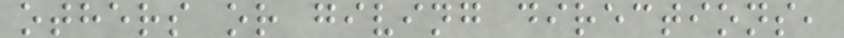others or giving directions,
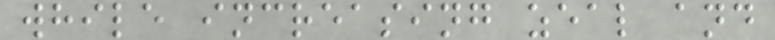while increasing zeal and
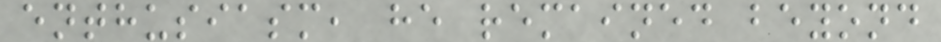enthusiasm, he remained beyond
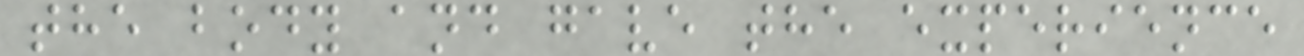the body and gave the experience
